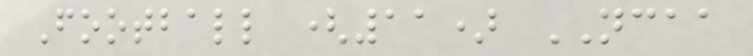Football (11) NCAA
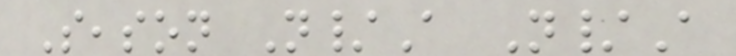Season N/A N/A
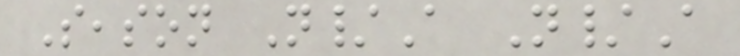Season N/A N/A
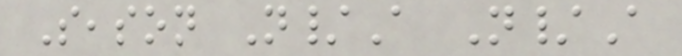Season N/A N/A
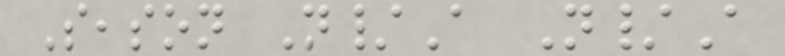Season N/A N/A
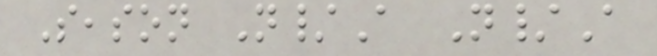Season N/A N/A
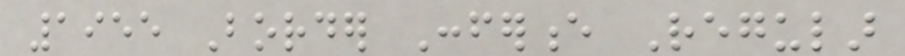1955 Border Conference Regular
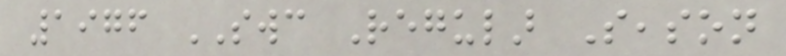1976 SWC Regular Season
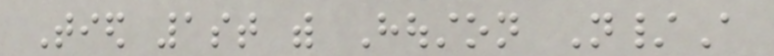Tied 1st with Houston N/A
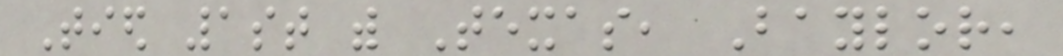Tied 1st with Texas, Baylor,
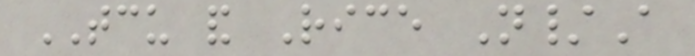TCU and Rice N/A
